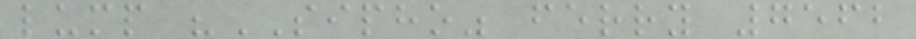lump "SIPHO" ferry 7562
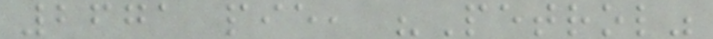2671 pie, "Petrol"
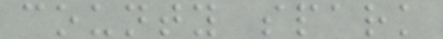county spark
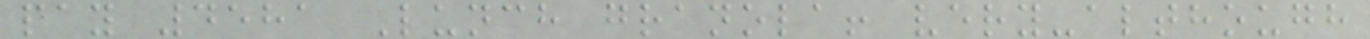pay 4581 Lunch granola! very-although
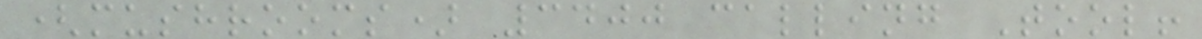(mushrooms) 3400 calling Tool!
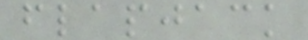flapjack
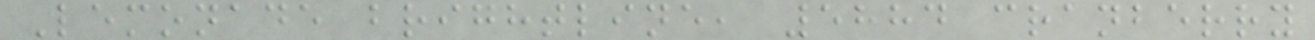Lemonade brightline, 5884 cranberry
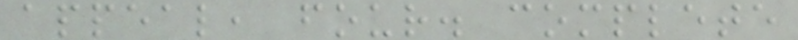appeal, four. complete
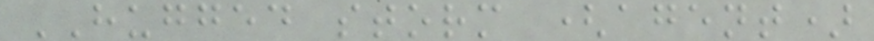HUGGED storm (agent)
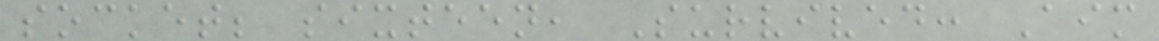socket; sixteen, Survived: Aim
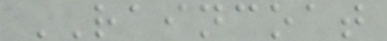RAINCOAT
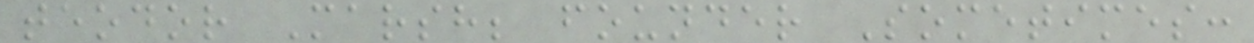teodor Marsh; founder Sometimes:
